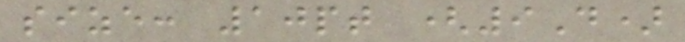size: 10pt (9D)
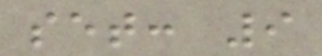set: 9
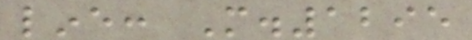line: M.1295
